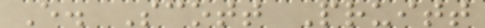E. Scott Pruitt
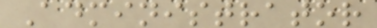Administrator
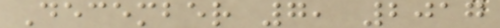December 7, 2017
